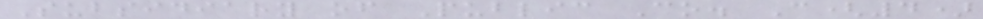Subsidiary of Public Co. C(4)
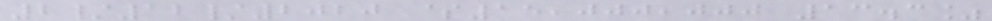2/12/2020 $15,000,000 13.3%
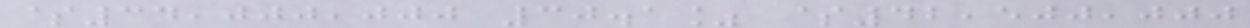$34,000,000 30.1% $42,500,000
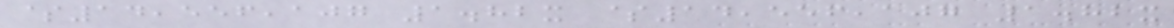$14,556,107 1.82x $14,556,107 1.82x
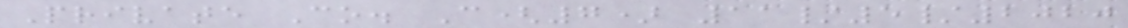Private Co. C(7) 11/5/2020
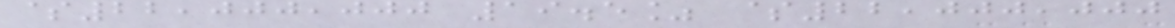$22,000,000 19.5% $22,000,000
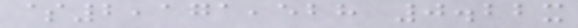$2,171,528 0.22x
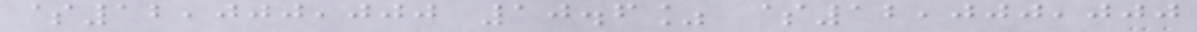$12,000,000 10.6% $12,000,000
